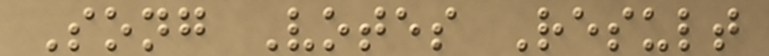Song Votes Result
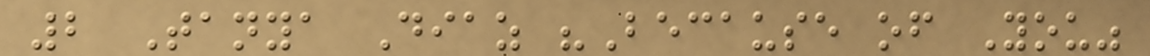2 Tanya Diaz "Because of You"
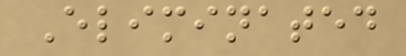Eliminated
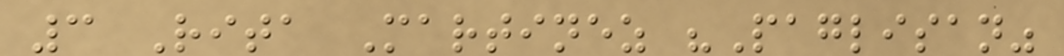3 Rita Martinez "Paglisan"
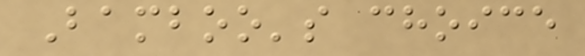Bamboo's choice
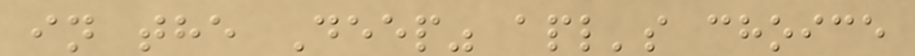in the Deep" apl's choice
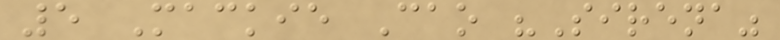5 Mackie Cao "Sirena"
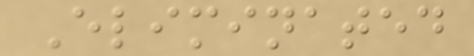Eliminated
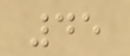45
